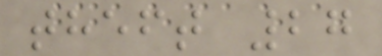theft 27
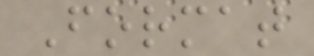Format
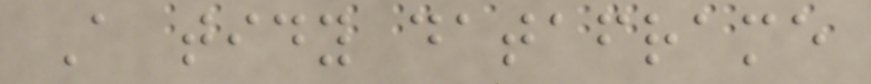A tidy dataframe
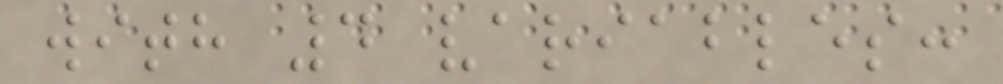with 4 variables:
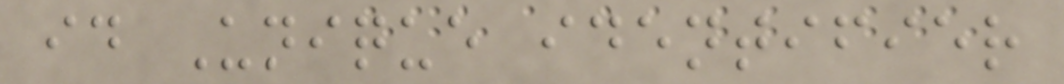id Unique identifier
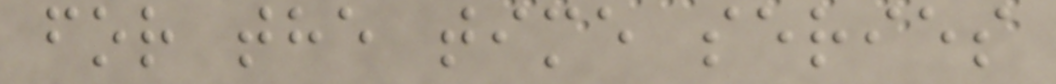for the time series
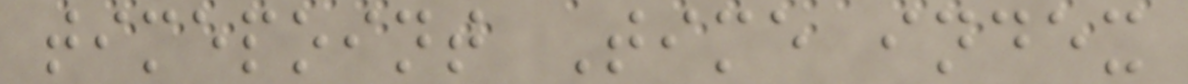timepoint Time index
